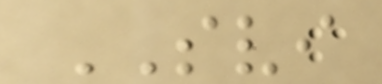SVI
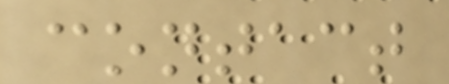contact
